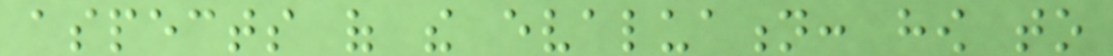aspects of the evaluation: how to
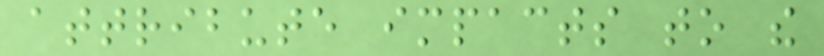attribute impacts to the
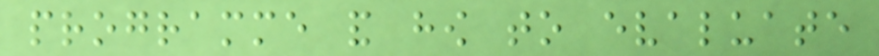programme and how to evaluate
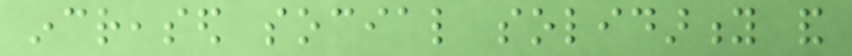increased social solidarity and
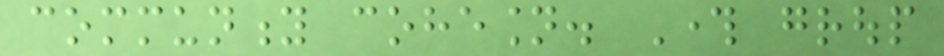community cohesion. Through group
